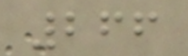266
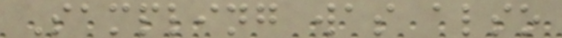Sampling was also
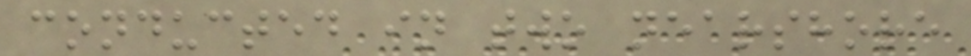conducted in two nearshore
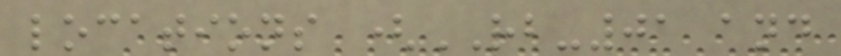locations (RB-01 and
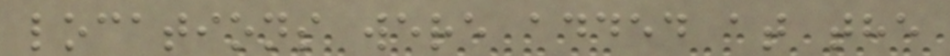locations were added at the
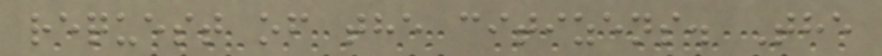request of the citizens. The
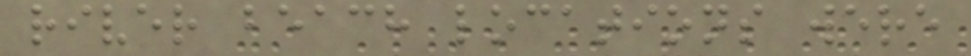river beach locations were
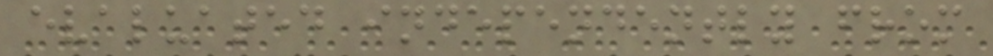evaluated independently from
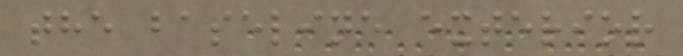the baseline exterior
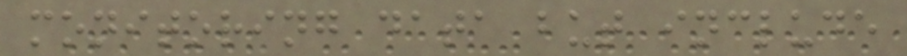monitoring data but include
